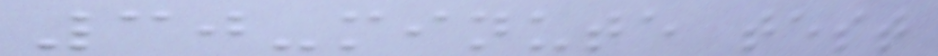30-minute test
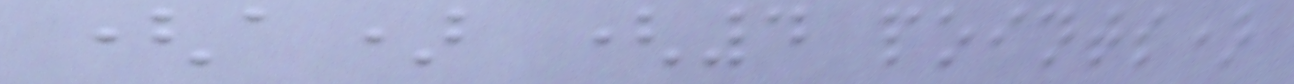(a) (4 points)
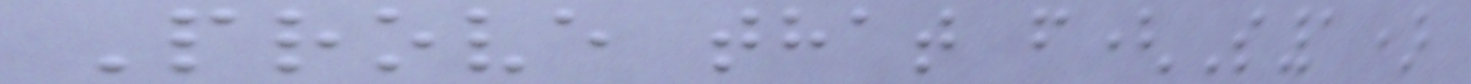Prove that f(S1)
